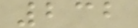232
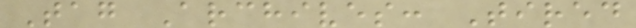Tag Archives: Tired
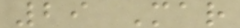29 Mar
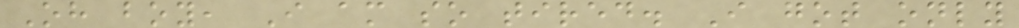Oh boy, I am so tired. I got only
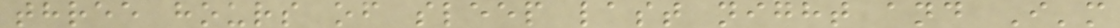three hours of sleep last night and I'm
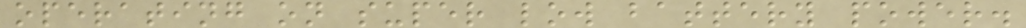operating on super low battery power.
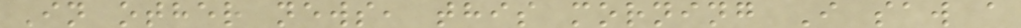In other news, this morning I saw a
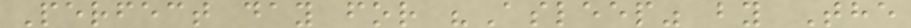Perfect day for "Asleep" by The
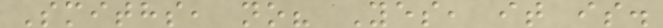Smiths, no? Yes, it is.
